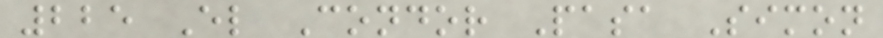225 El Condor Pasa Simon
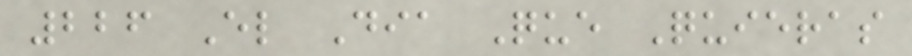226 El Dia Que Quieras
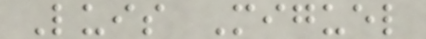Luis Miguel
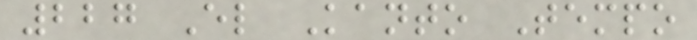227 El Kanto Tempo
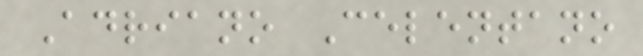Adriano Celentano
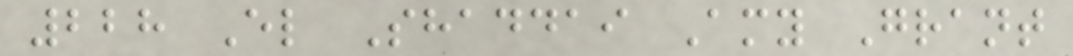228 El Shaddai Amy Grant
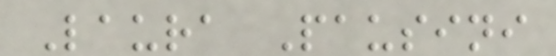Laura Pausini
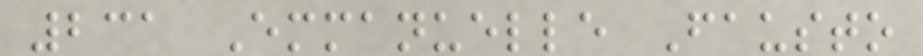231 Emmanuelle Fausto
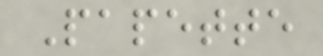Papette
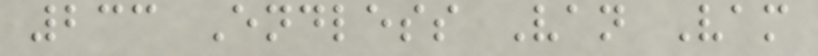233 Endless Van Vam
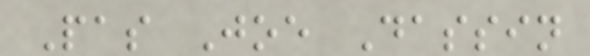Pas Joe Dassin
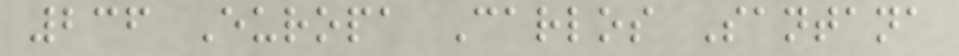236 Europa Carlos Santana
